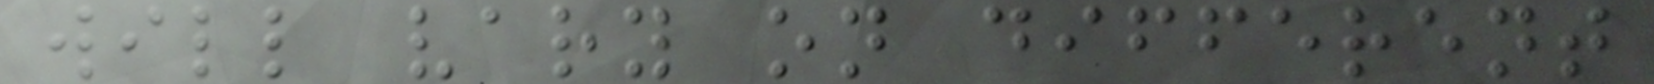will vary on different
